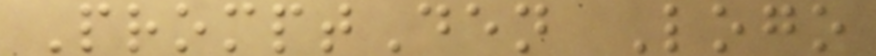PromptDen Logo
